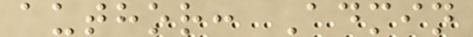author: Admin
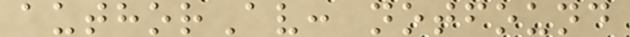authorAv: notfound
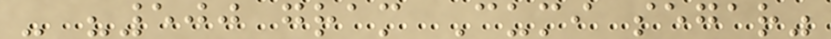- "500 gram Cumi segar"
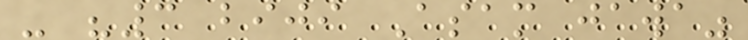- "3 biji Asam jawa"
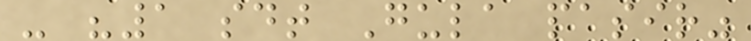- "1 sdt Gula pasir"
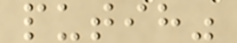putih"
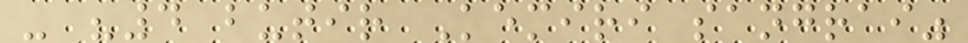- "4 butir Kemiri sangrai"
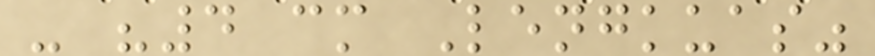- "4 cm Lengkuas"
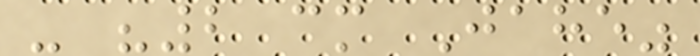- "2 cm Jahe"
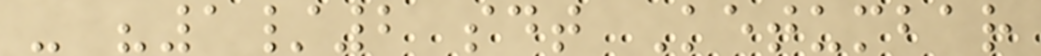- "1/2 sdt Ketumbar
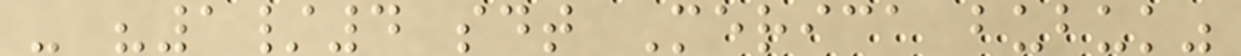- "1/4 sdt Merica bubuk"
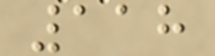118
